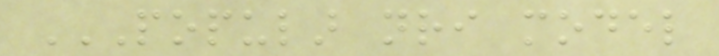POPULAR NRI MODEL
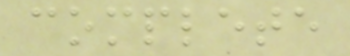complete
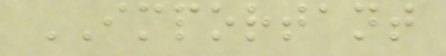IMPORTANT
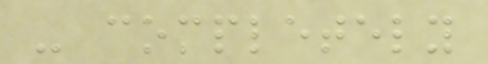- completely
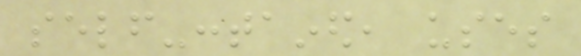self-contained, uses
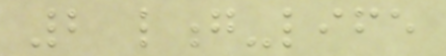2 long-life
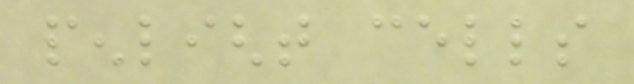penlight cells
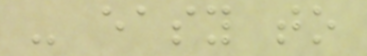- easy to
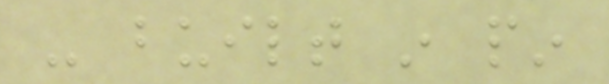- built in pin
